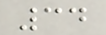34
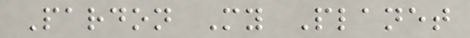Pardon My Planet
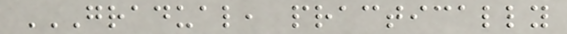GRADUAL, PRACTICALLY
